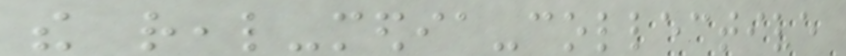the real-media-collective
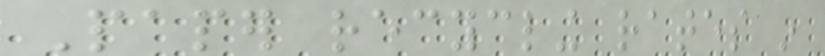Paper recycling rates in
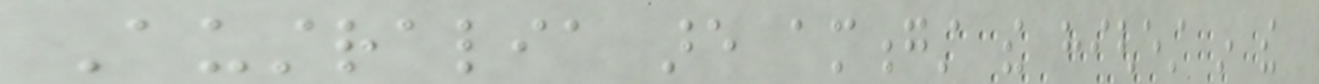Australia are amongst the highest in the
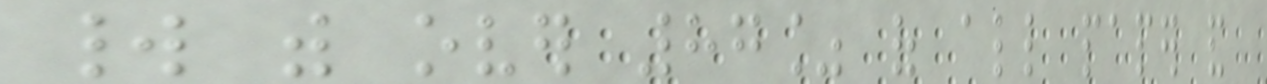world with over 87% of all paper and
